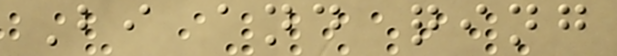Bi and qing
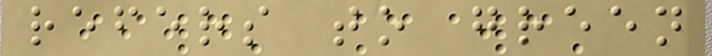refers to green
